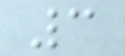3
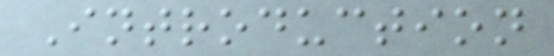Introduction
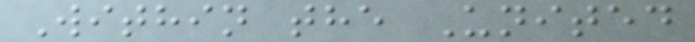Within the United
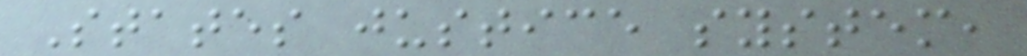States justice system,
